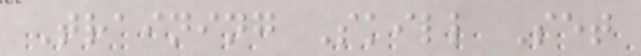Training Skill Set
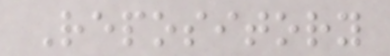Repository
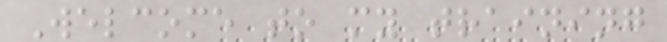Welcome to my training
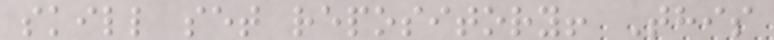skill set repository! This
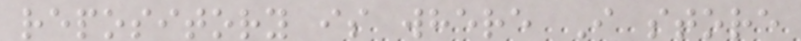repository is where I store
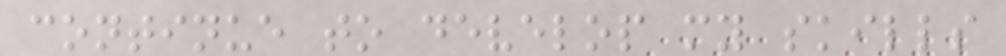continue to develop my skills
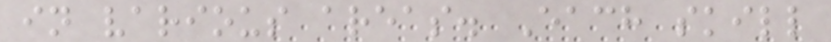in various areas. Each skill
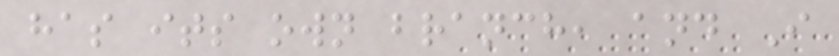has its own branch, and I
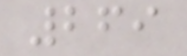269
